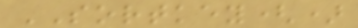SORTKEY()
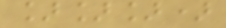]]])
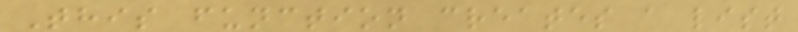This function creates a list
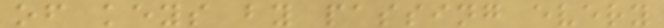of keys by passing every
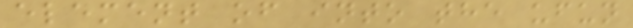element of into the ufun
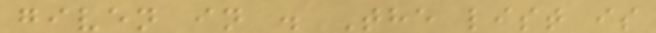given in . The list is
